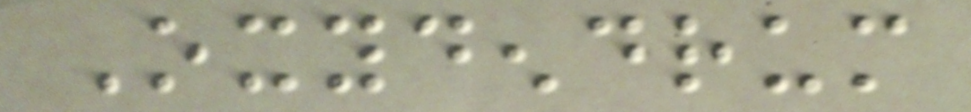Oxydendrum
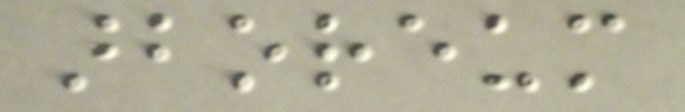arboreum
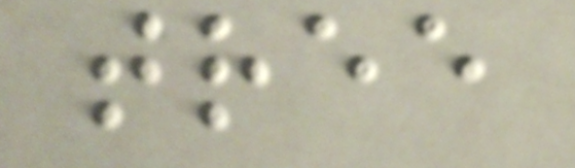tree
